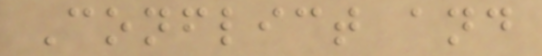Conflict and
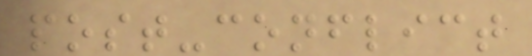post-conflict
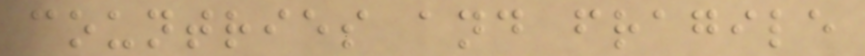countries and fragile
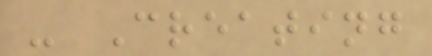- Creating
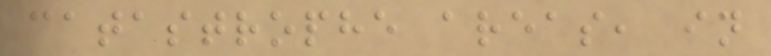catastrophe areas, in
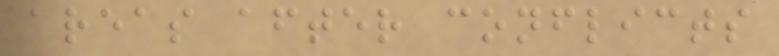areas after conflicts
